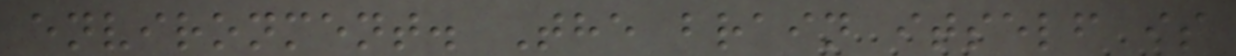environment. The brain itself is
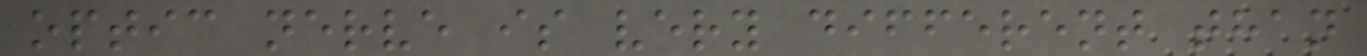optic nerve is very different than
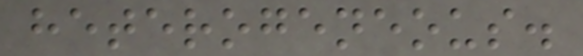heterogeneous.
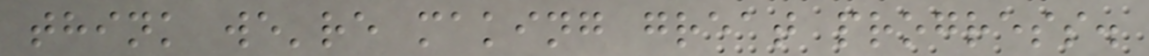think we're making great progress.
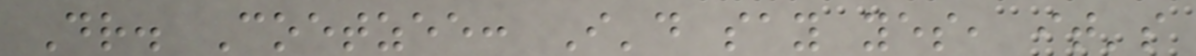Dr. Coetzee: I'd say yes, it's
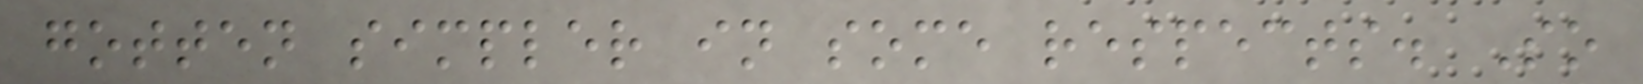gotten simpler in some respects. So
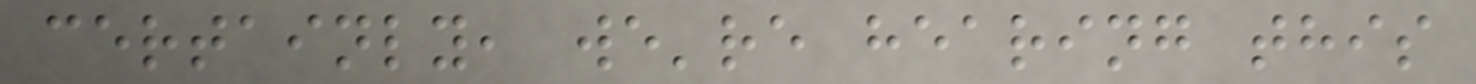certainly, we're hearing this
